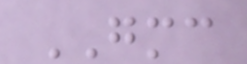GMC
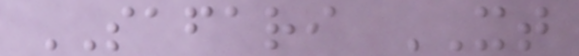SAFARI XT
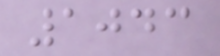1043
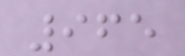965
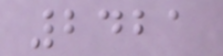2421
